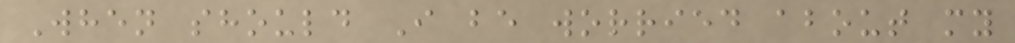When should I be worried about my
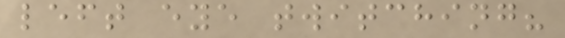left eye twitching?
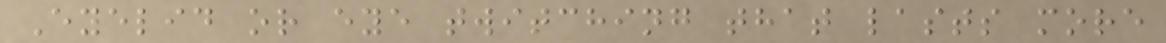Eyelid or eye twitching that lasts more
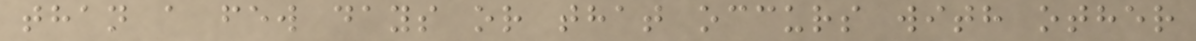than a few days or that occurs with other
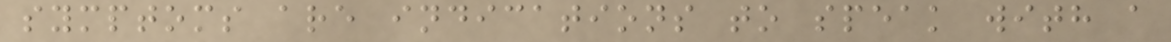symptoms are indications to speak with a
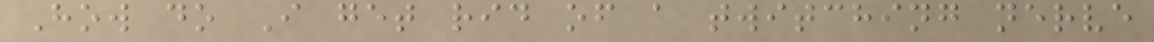How do I get rid of a twitching nerve
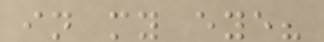in my eye?
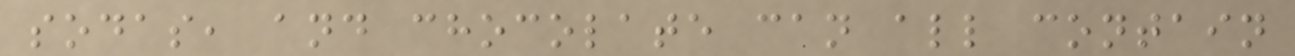sodas, and chocolate can all contain
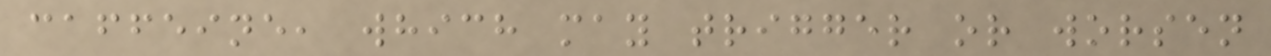caffeine, which may trigger or worsen
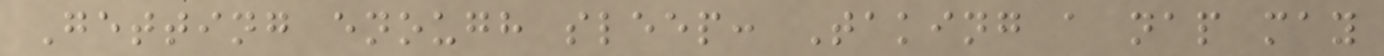Getting enough sleep: Taking a nap may
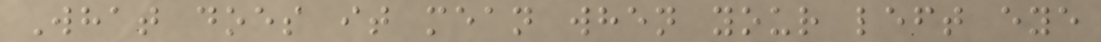What does it mean when your left eye
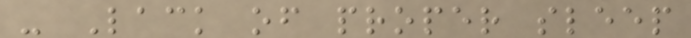- Lack of proper sleep
